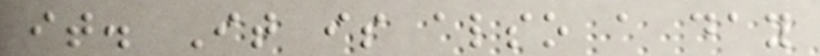it. It is also a day
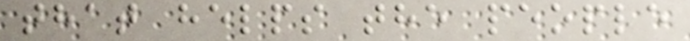that helps the people
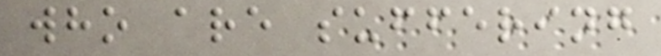who are suffering
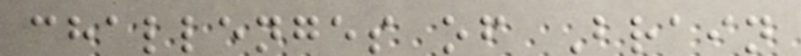challenges of Brain
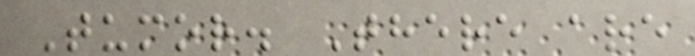Tumor. There are
